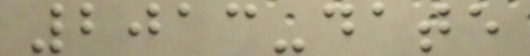2013-date
